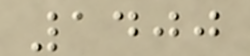1400
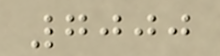7000
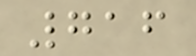716
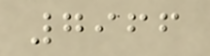7966
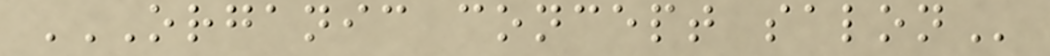ORGANIC CONCEPT SALON
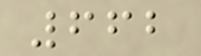662
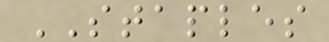STAPLES
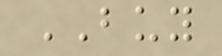BUY
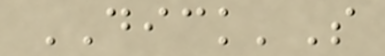DICK'S
